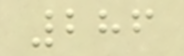286
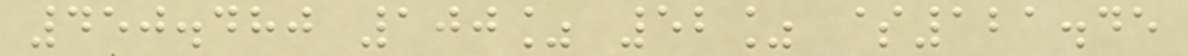450.480 100% 52% $121.45
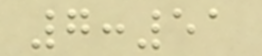7:51
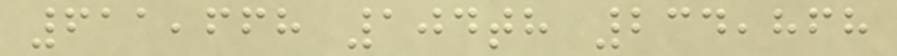611,668 104th 234,868
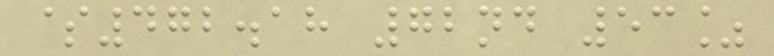$472.18 72nd 53%
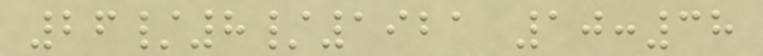26/8/1921 10:38
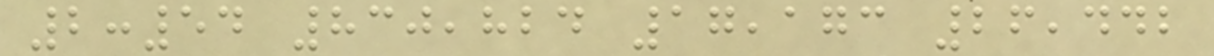2:54 830,824 17,173 26,442
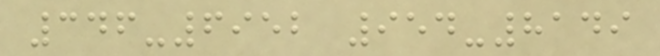346-6952 954-8149
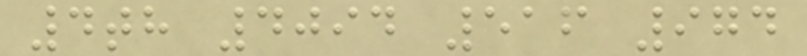4th 4094 516 974
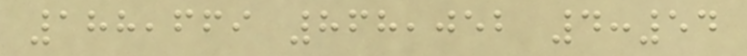188,669 868,052 4:54
